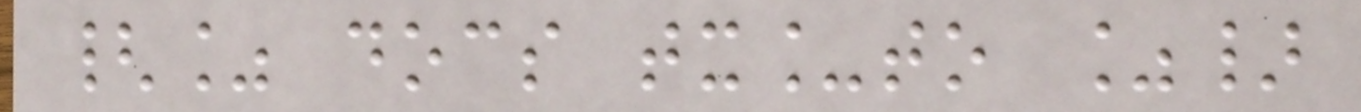{% docs tx_to %}
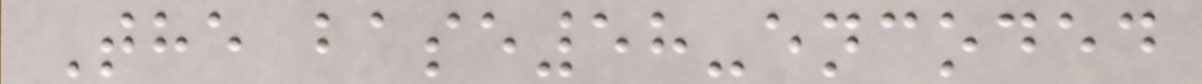The base58-encoded
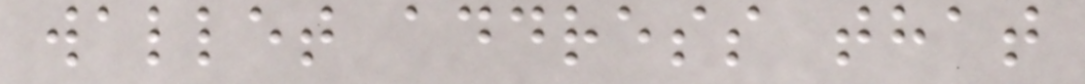wallet address that
